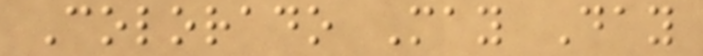Colorado May Day
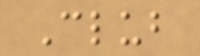Club
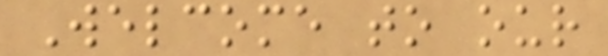Welcome to our
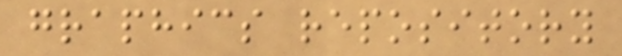graphics repository
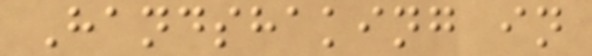Handshaking in
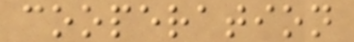cooperation
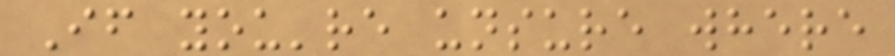If you're unsure where
